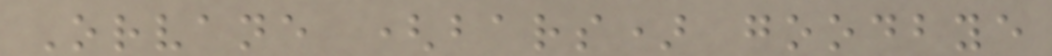Orvane (bars) goodbye
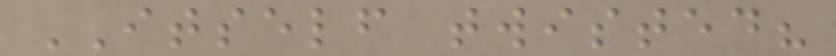ITSELF twisted?
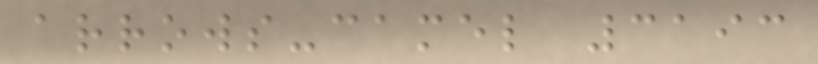arrows-camel 3193
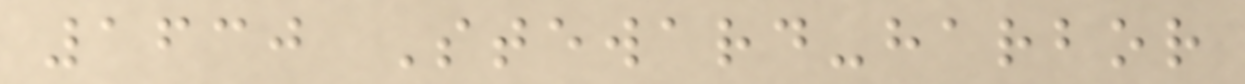1630 Steward-harbor
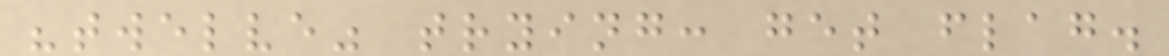"twelve" trying: get flag.
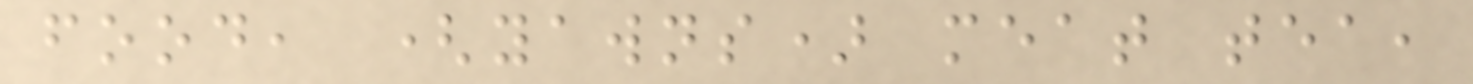food, (yawns) meat tea,
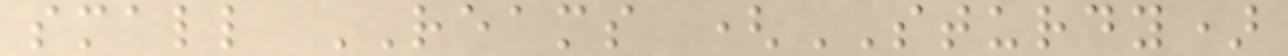small REAMS (STURDY)
